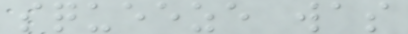squeeze was
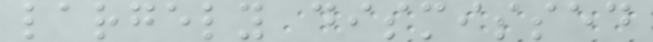largely dismissed
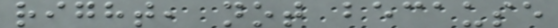right, not because
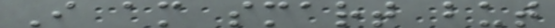I am smart but
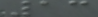13
